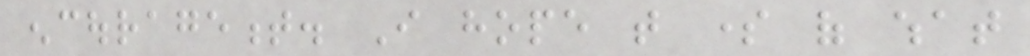encouragement. I hope that some of what
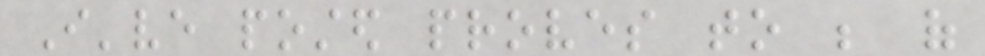I've posted proves to be of
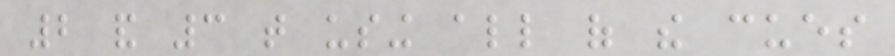2 and 3 that using all of the cues
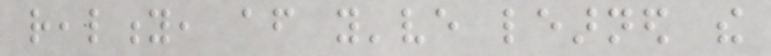reality, after you've learned the
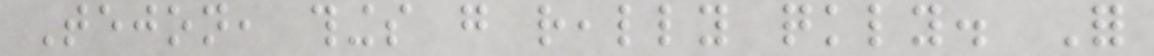Tejon, things go really quickly. For
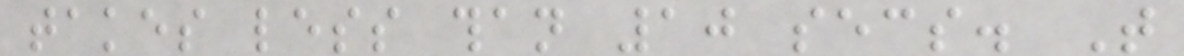takes less than 10 secs. That
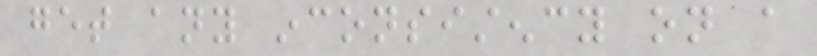get any inconsistency on a
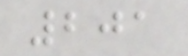201
